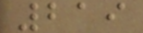219
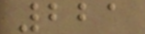221
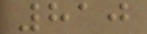810
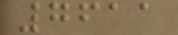7611
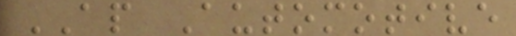AP Automotive
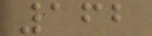162
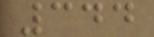344
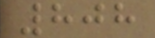808
